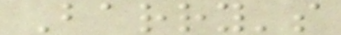Barry's
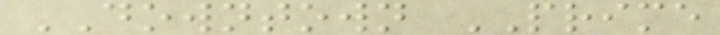DOWNTOWN PRIME
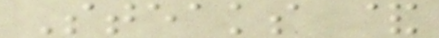Steaks &
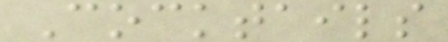Cocktails
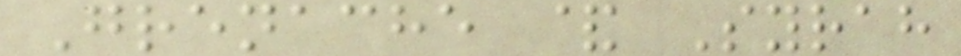Grenache & Syrah
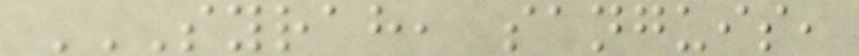SYRAH, SANGUIS,
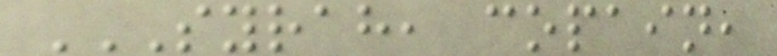SYRAH, COPAIN,
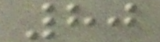80
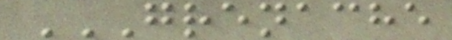GRENACHE
